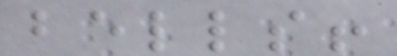bells!
